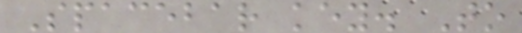Spacebar key. To
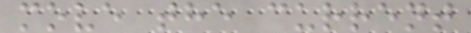move the current
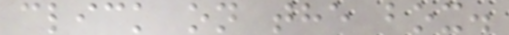click on the box.
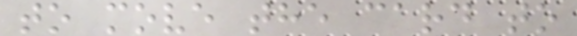to move the card to
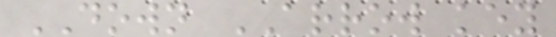DOWN ARROW key
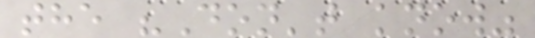the "Don't know"
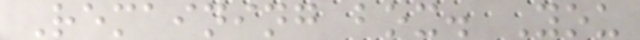Remaining box. You
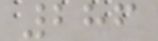286
